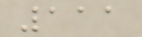111
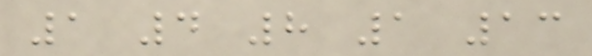1 4 8 1 13
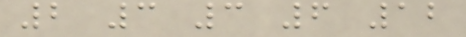2 3 3 6 12
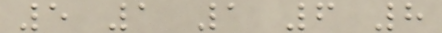5 1 1 6 8
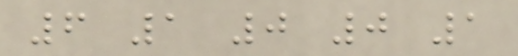6 1 0 0 1
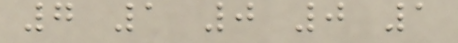7 1 0 0 1
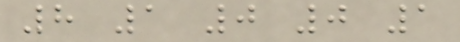8 1 0 0 1
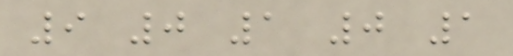9 0 1 0 1
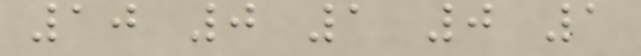10 0 1 0 1
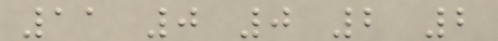11 0 0 2 2
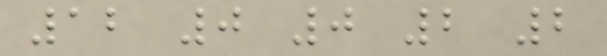12 0 0 2 2
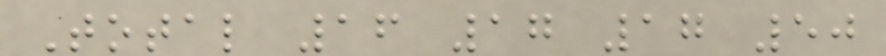Total 16 17 17 50
